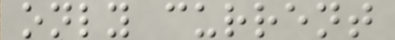only current
